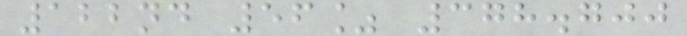122nd 56% 378.700
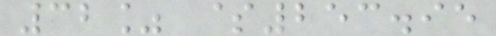32% $253.95
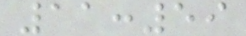11:59
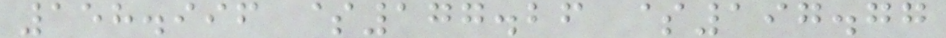158.996 $177.26 $197.77
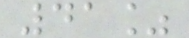41%
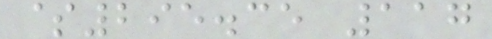$295.35 117
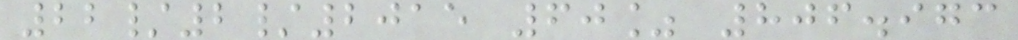22/2/2015 60% 806.973
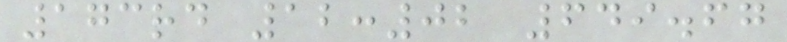173rd 12:02 649.67
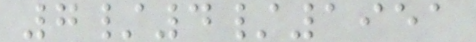7/4/1951
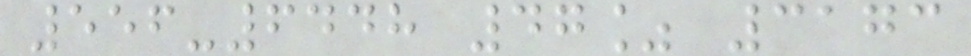556-6448 47% 3173
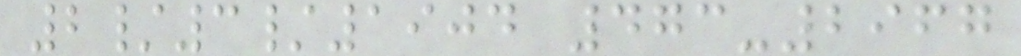2/3/1904 473-2967
